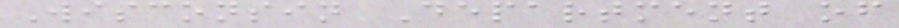Wisconsin Department of
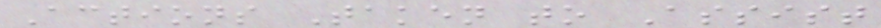Actions Taken to Assist
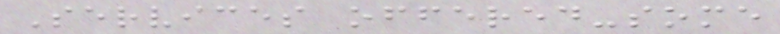Services offered-some
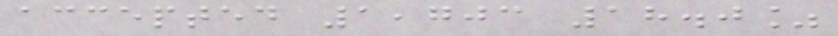accepted 1,703 18.0%
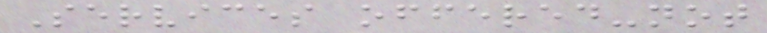Services offered-not
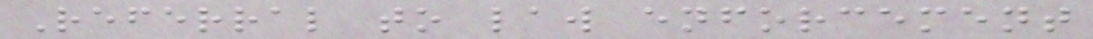Referral to law enforcement
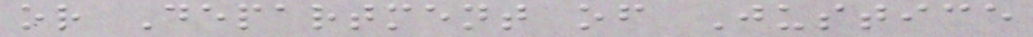or Department of Justice
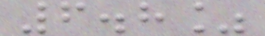6.8%
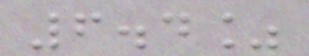6.4%
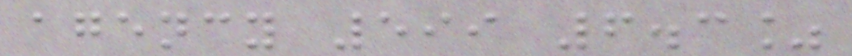agency 599 6.3%
